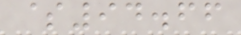$94.66
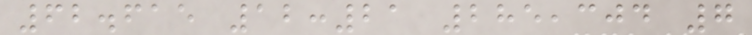62.615 12:21 285,304 7
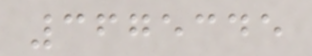3675345
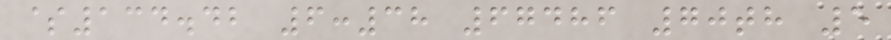$134.42 6:38 67486 70th 5
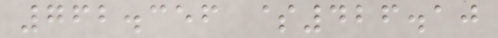762.356 $426.10
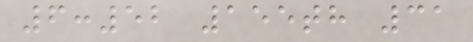6:52 155th 31
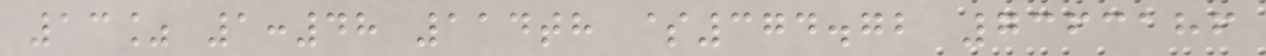13% 1:48 114th $374.72 7363186
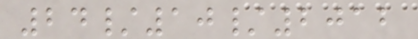24/10/2012
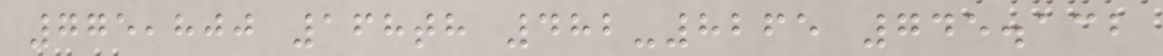775,800 168th 482-8265 745.132
